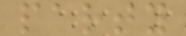party
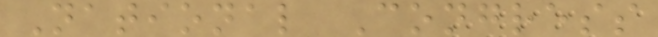National Congress
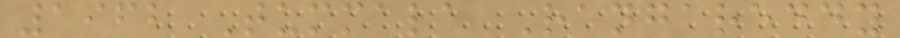1962 Tummala Rangareddy
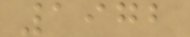1972
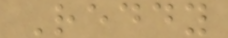Reddy
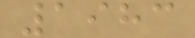1983
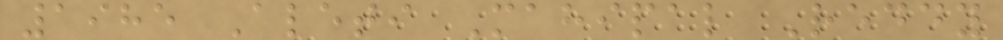1985 Aleti Mahipal Reddy
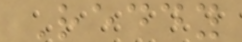Reddy
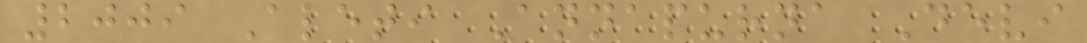2009 Aleti Annapurna Devi
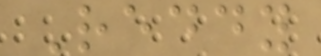Reddy
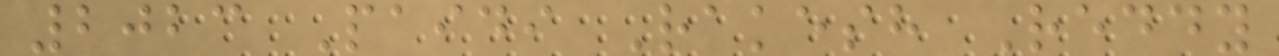2023 Paidi Rakesh Reddy
